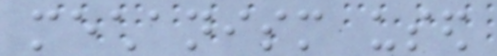mechanism used
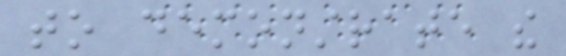to demonstrate the
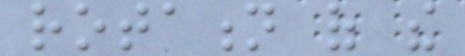rotation of the
